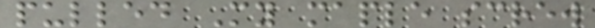pulled My maple screw
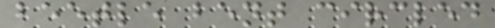beetle bent circled
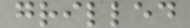grilled
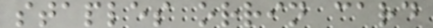staples orrin card
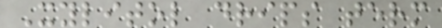Xylitol drips term
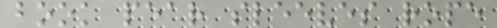book pear sleeves rope
